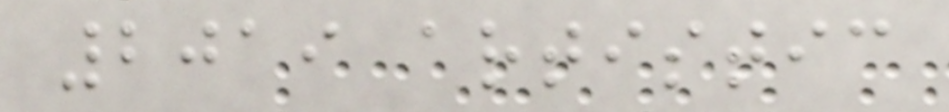2019 artistic
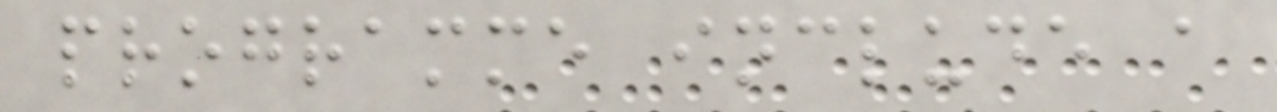programme include a
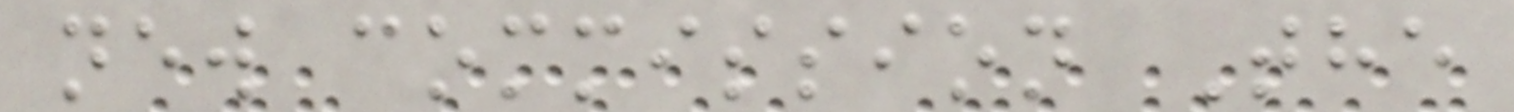new commission The
